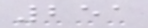251
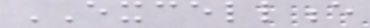EXCELLENCE
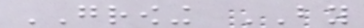GROWING BY
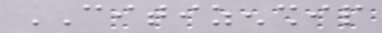CITIZENSHIP
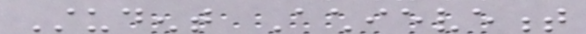Student Achievement
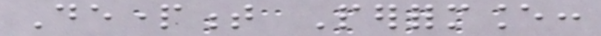Department Performance:
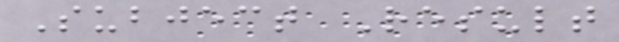Subject Result
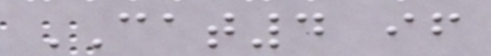CAT4 if
